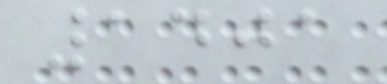1401
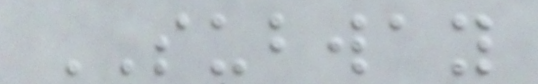SUBWAY
